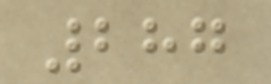287
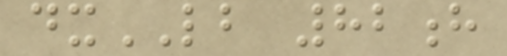dxLB 82h
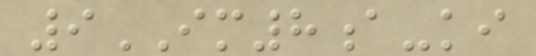9IM8a-ki
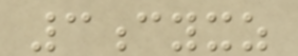3cyxz
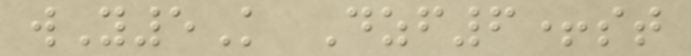wY5K Dzf6+st
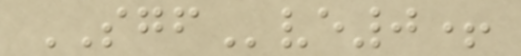SGFve0+
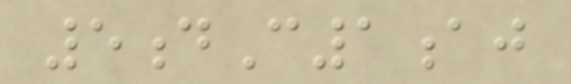5dC1aj
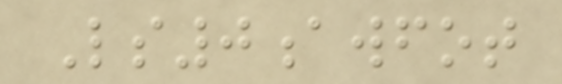Ls0awfot
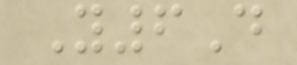Y6D
